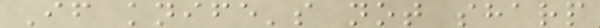If knife's not sharp
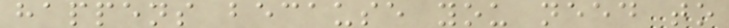happens because you need to
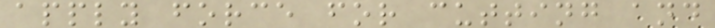apply force for cutting and
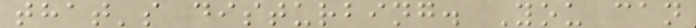that's disturbing. You can
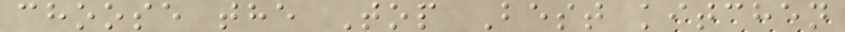choose the Top Best kitchen
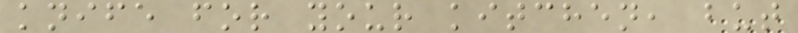knife for your kitchen, but
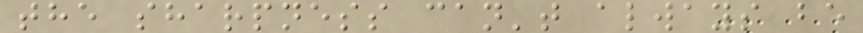the sharpness can't always be
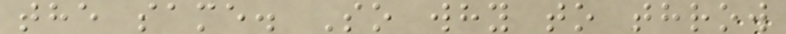the same. So why to throw
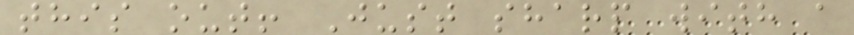this out! Just sharp with a
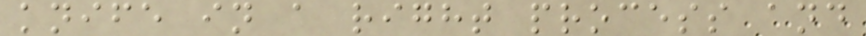knife in a right process and
